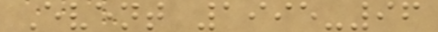Event 1995-96
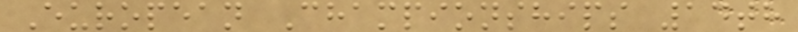European Championships 14th
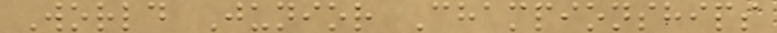World Junior Championships
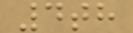4th
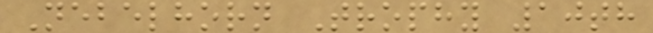Nebelhorn Trophy 10th
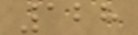128
